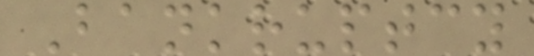Bankruptcy
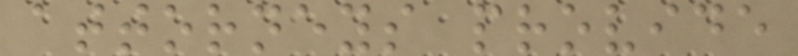attorneys provide
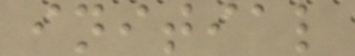initial
